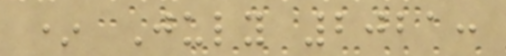* July 2021:
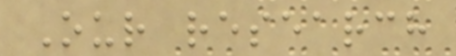Our research
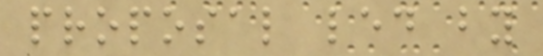proposal led by
